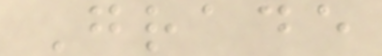Grade
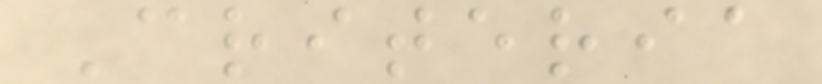Criteria
